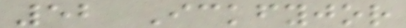52 Ickfyjor
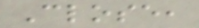Close,
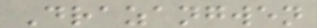Drazangwen
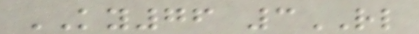KY76 3RL
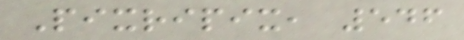Pixripix, 546
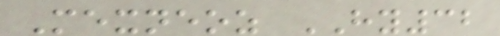Mexneoz HY32
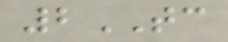2TC
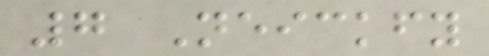7 Neickfy
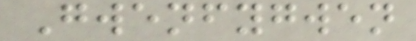Gwenfygwen
